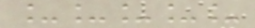_____
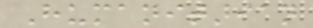Humanitarian
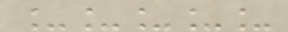_____
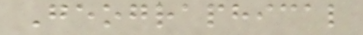Geographical
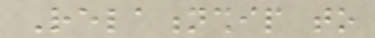Relationship to
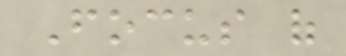Focus of
